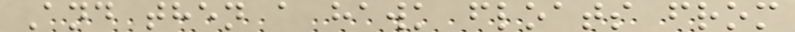And then a hawk floats from
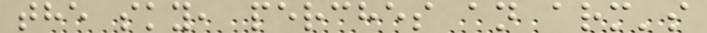the sky, perches an arm's
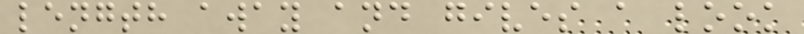length away and gives a look
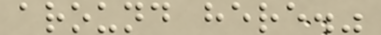around here."
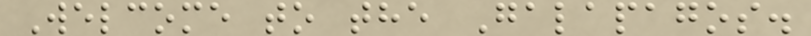Welcome to the Galapagos.
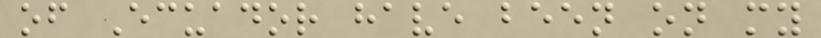of Ecuador have been on my
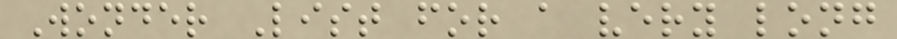Wonder List for a very long
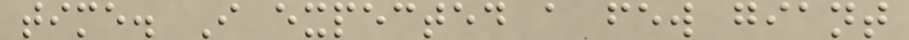time. I expected a few giant
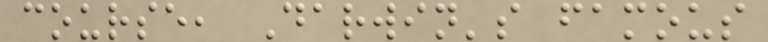course, Darwin's famous
